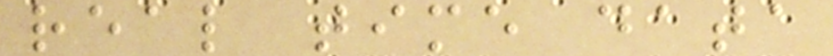real time data
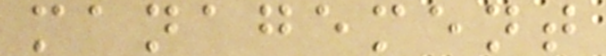management
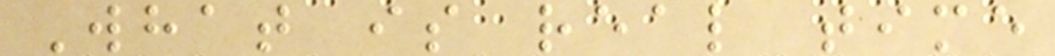What is real time
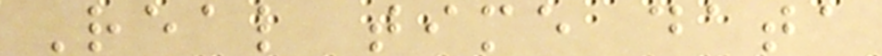Real time data
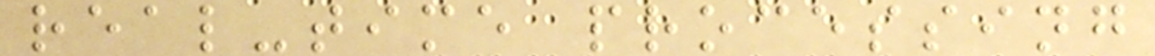real-time processing
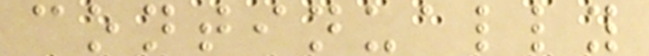continually
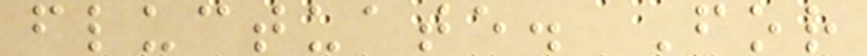fluctuate. For
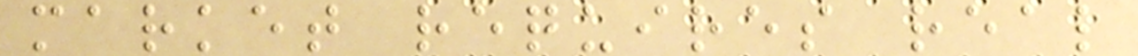market requires real
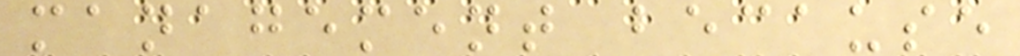management because
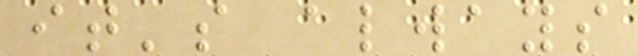it's always
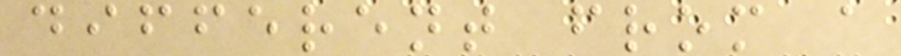different from a
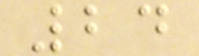24
